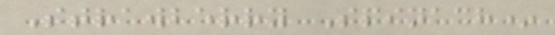Strawberry Spinach*
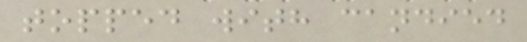topped with candied
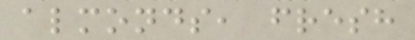almonds, fresh
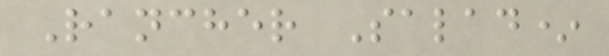Rancher Salad*
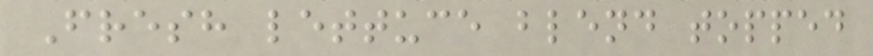Fresh lettuce blend topped
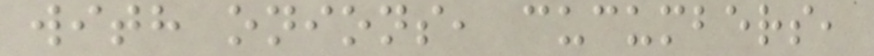with onions, cucumbers,
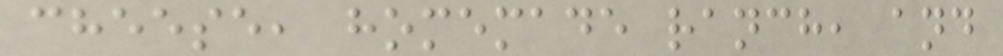cheese, homemade ranch, and
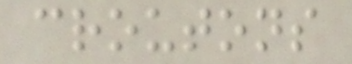croutons
